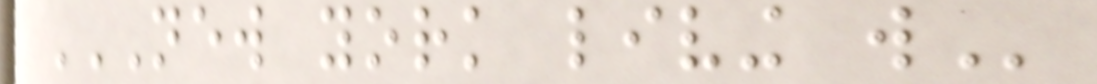NEW YORK LIVING WILL
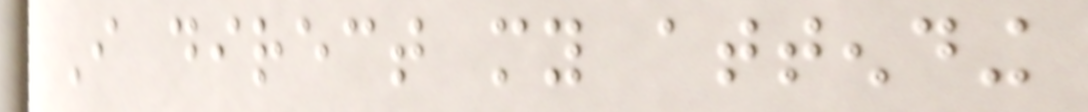I direct my attending
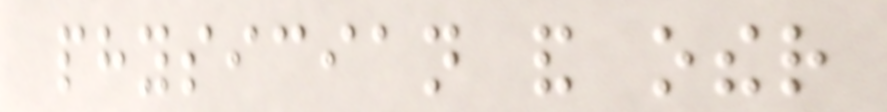physician and other
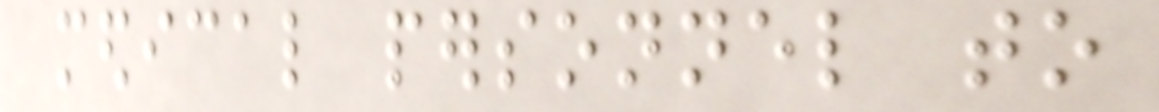medical personnel to
